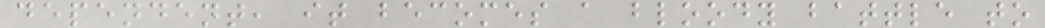dependent, it becomes a bloody battle to
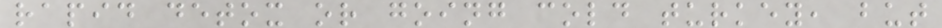rapid detox or going cold turkey, but
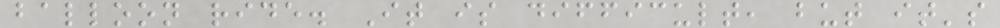balloon ride. It is difficult, but it's
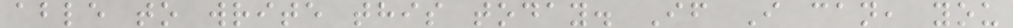able to write this today. If I can, you
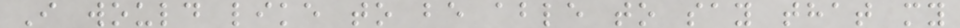I would like to be able to say that my
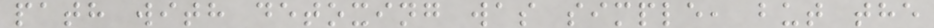path with detoxing was simple, but the
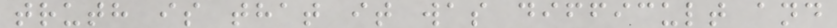truth is that it was difficult and
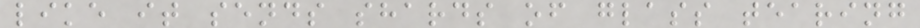like it sends shards of glass tearing
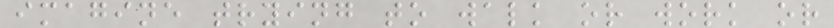imagine trying to walk or work or
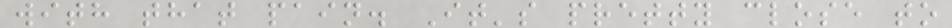with that pain. It's pretty close to
